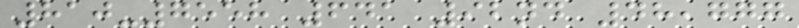810-7558 641 92nd 48,777
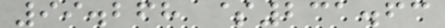99.268 $231.63
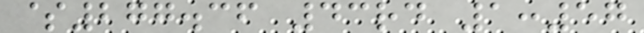$277.36 43rd 1:57
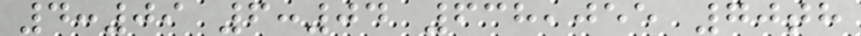4:09 6:04 638,055 70th
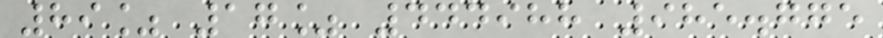89% 17% 444988 985.775
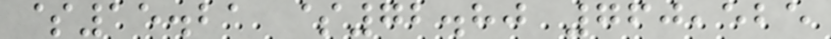$15.21 $72.80 760,525
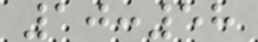10:58
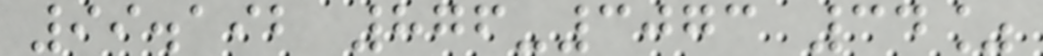99.192 876-3073 34%
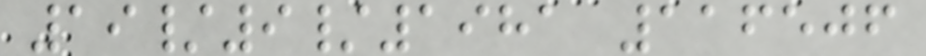19/9/1981 116506
